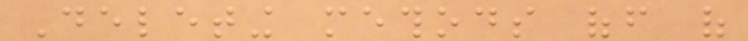Deleting methods off of
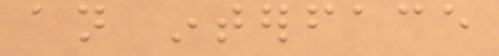an interface
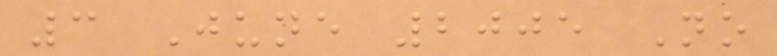3 June 2005 No
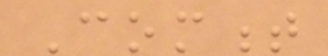Comment
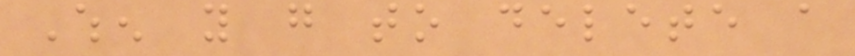When you go to delete a
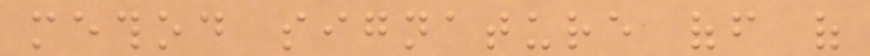method signature off of
